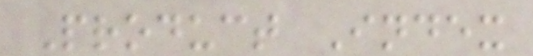Product Index
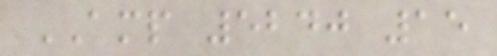AMP 5240 15
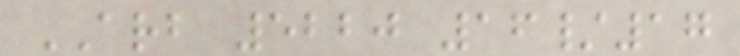ARB 5220 16/17
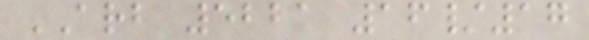ARB 5221 16/17
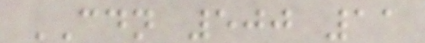CDN 500 11
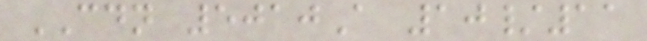CDN 5010A 10/11
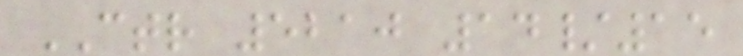CTR 5210 14/15
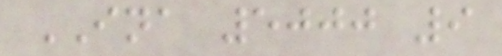INA 5000 9
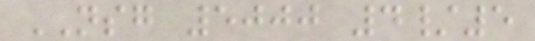NSG 5000 4/5
